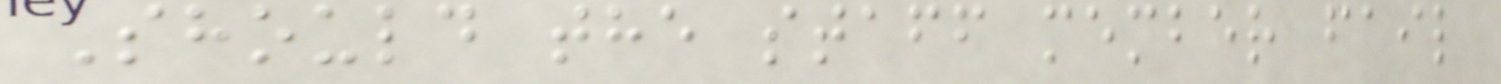Should the staff member fail
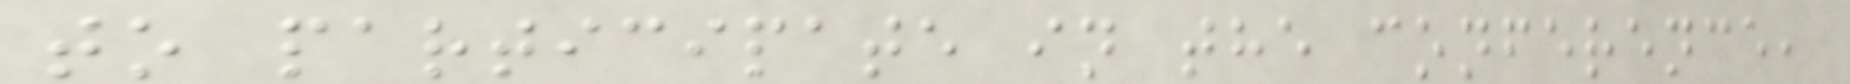to participate in the conference,
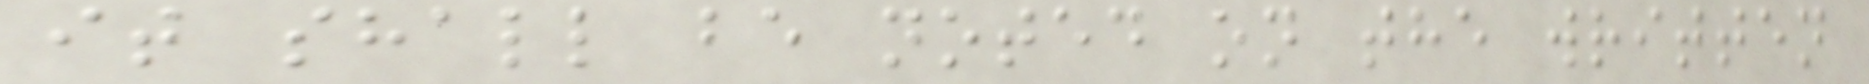it shall be noted on the written
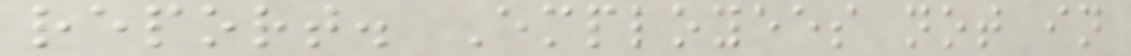report. Employees not in
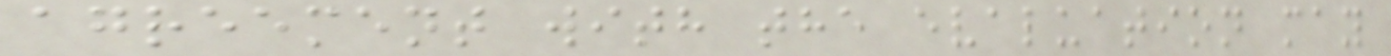agreement with the evaluation may
